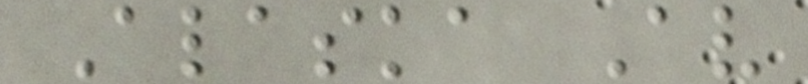Alaska Av
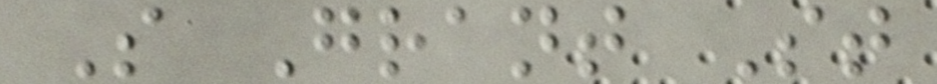S Grant St
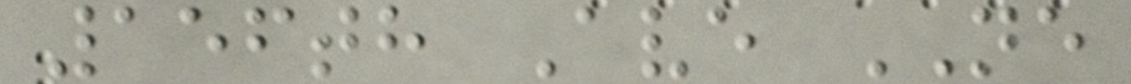156th Ave NE
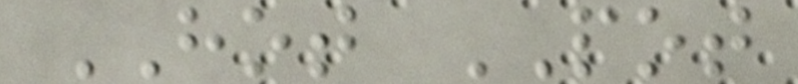HOT POT
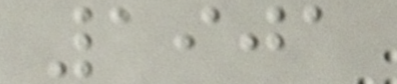1901
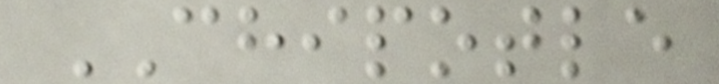CHIPOTLE
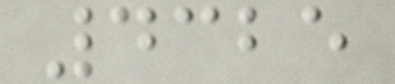4325
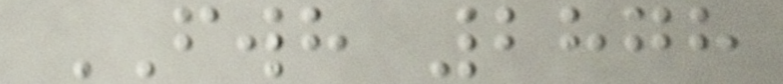FWH 2878
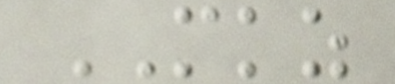MKZ
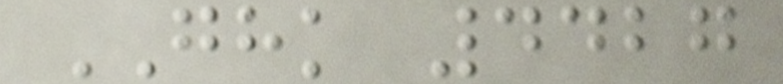GHK 4427
